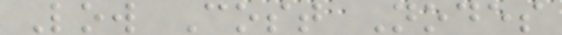Low Cost Nodes
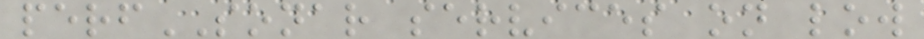perfSONAR services on low
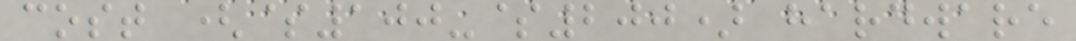cost ($100-$200) hardware
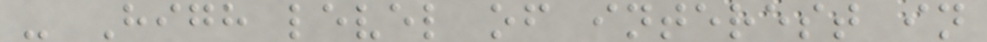- High level of interest in
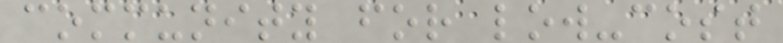community for low-cost
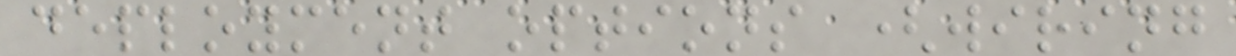deployment options (wiring
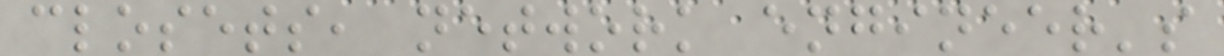closets, network engineer's
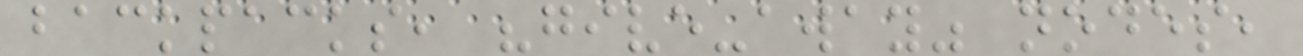backpacks, "give-away" nodes,
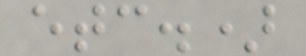etc.)
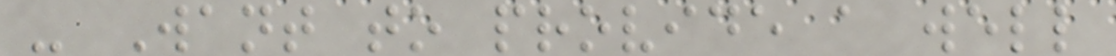- Want to provide a well
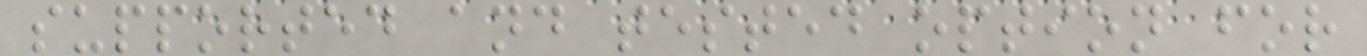supported and tested option for
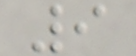9
